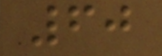60
